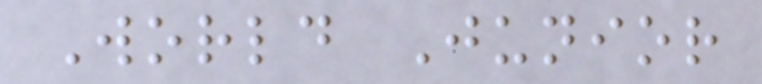World Junior
